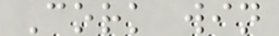Cork win
